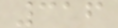316
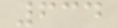634
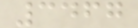3467
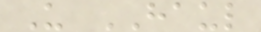U HAUL
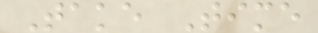Take Time
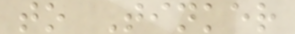to Tinker
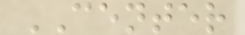CENTER
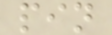pin
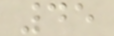45
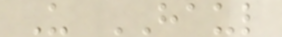U HAUL
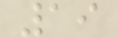19
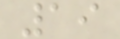19
